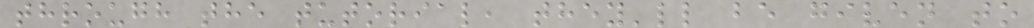through the tutorial, they'll be given to
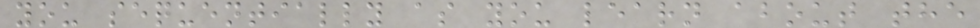you sequentially as you learn about the
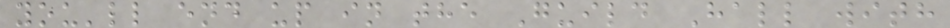you'll end up in the Guild Hall with
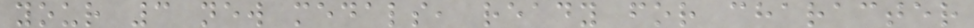your 3 new medals, ready for character
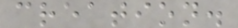creation.
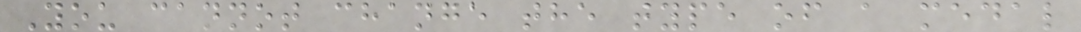You cannot change the type of a medal
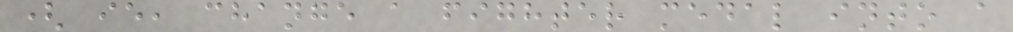( ie, change a fighter medal into a
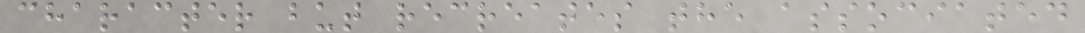character but recreates the associated
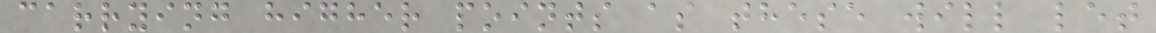carrying higher points as these will let
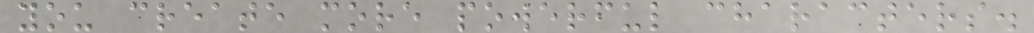you create more powerful characters.
